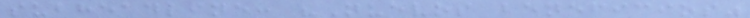subheadline: "Nuevos beneficios"
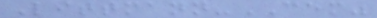Littmann-CEM"
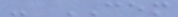- CEM
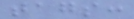tags:
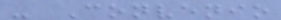- Convenio
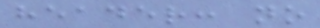header: no
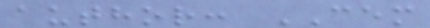author: CEM
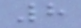8
